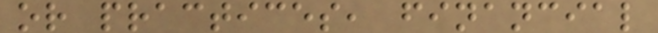or practices, financial
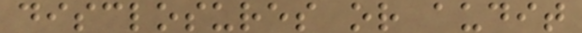disclosures or audit
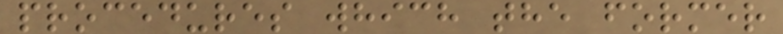procedures which the former
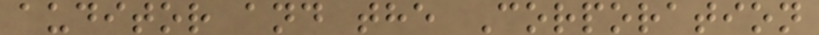auditor and the Corporation
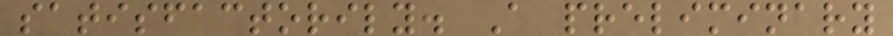satisfactorily. A preliminary
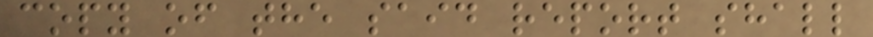copy of the said report shall
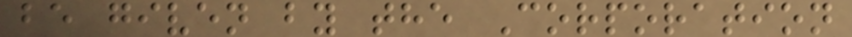be given by the Corporation
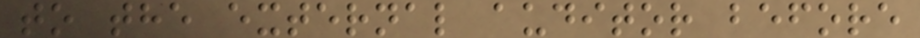to the external auditor before
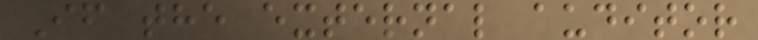If the external auditor
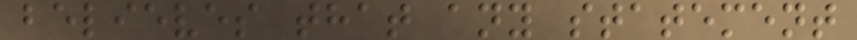believes that any statement
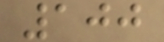100
